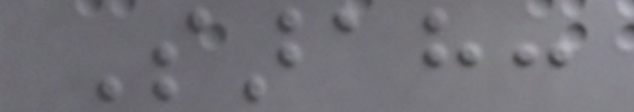Sarah:
